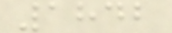1842
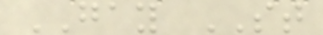GAY ST
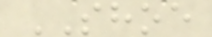SHOE
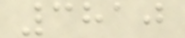3810
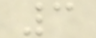3
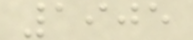1905
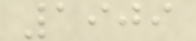1909
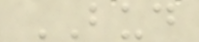BUD
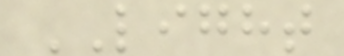LIGHT
